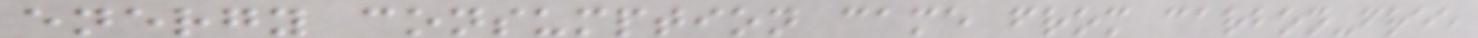energy consumption came from carbon-free
